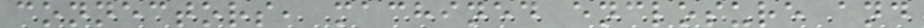connectors, machined enclosure and
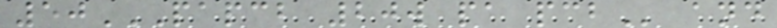50PAPCB 20W PA PCB and
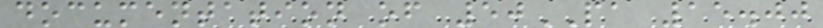documentation of 50PA 15.00
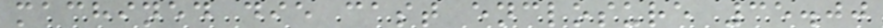machined die cast enclosure 35.00
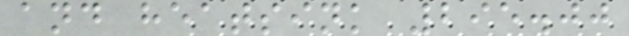and heatsink 295.00
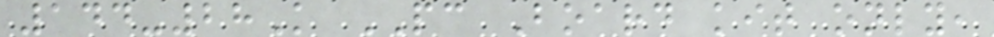144-28K PC Board kit only,
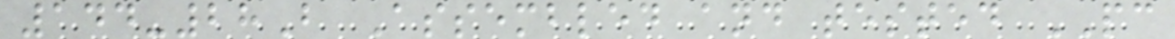144-28B Assembled and tested PC
